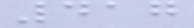417
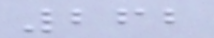262
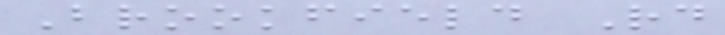Brookfield Rd
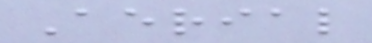Aerial
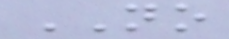NO
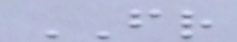FR
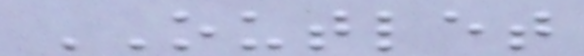OUTLET
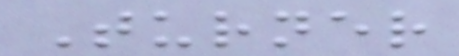Turner
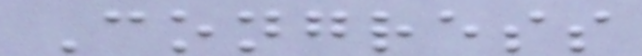Congress
